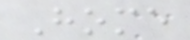Home
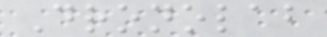Dronolab
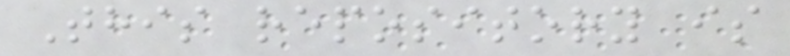This repository is
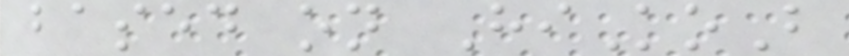based on HiKoB
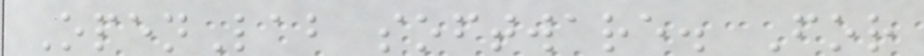OpenLab software. For
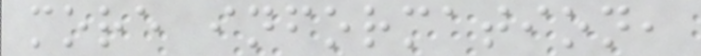more information,
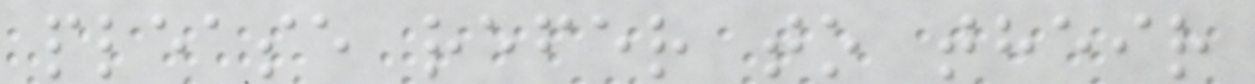please refer to their
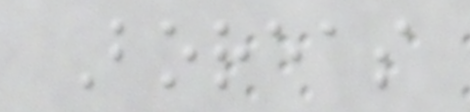Boreas
